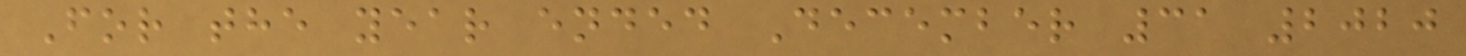For the year ended December 31 2020
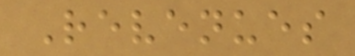Revenues
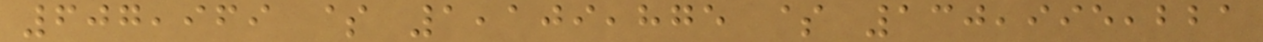607,969 $ 1,109,875 $ 130,995,221
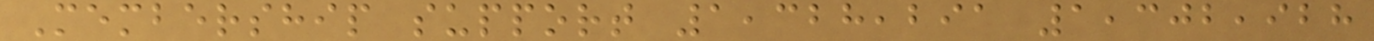Membership support 1,328,291 1,302,928
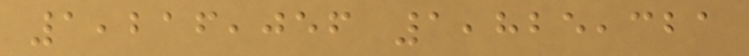1,216,056 1,825,321
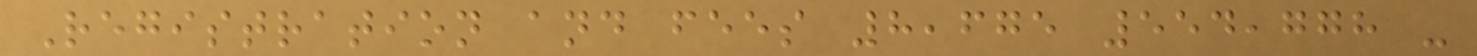Registration and fees 8,675 554,778 -
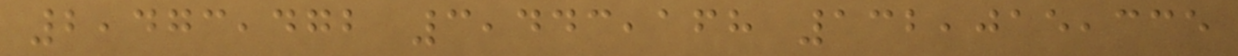2,473,472 3,443,168 132,015,335
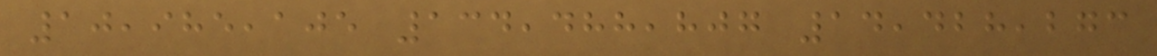10,985,105 134,488,807 14,428,273
